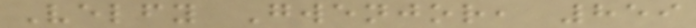Velfy Gwenjor, 859
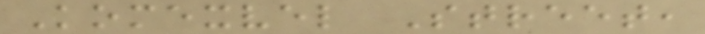Komexvel Street,
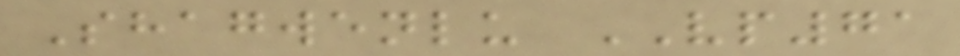Shagwenlu VP71
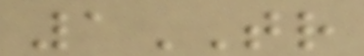1TR
